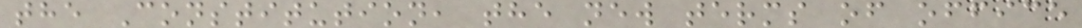the Constitution, the new terms of office
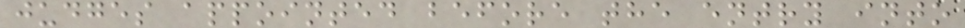judges appointed before the entry into
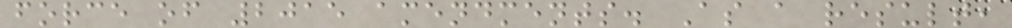force of 2015 amendments. As a result,
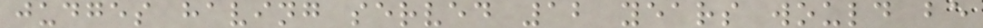judges having served 12 years would be
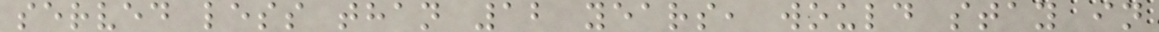served less than 12 years, would stay in
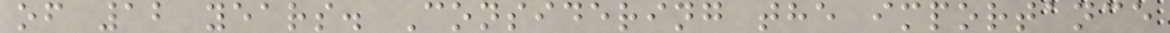of 12 years. Considering the importance
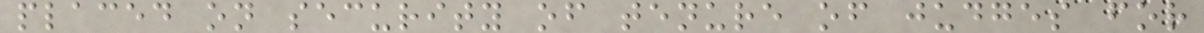placed on security of tenure of judges for
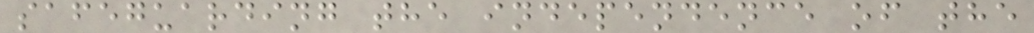safeguarding the independence of the
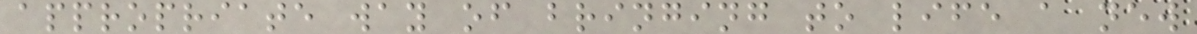appropriate way of bringing to life a new
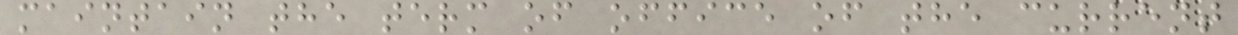maintain the term of office of the current
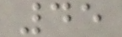45
